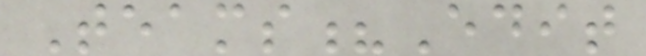Teams?Edit
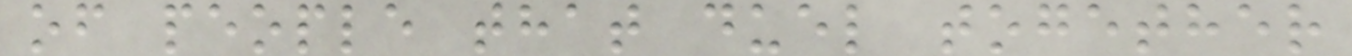of people that duel together
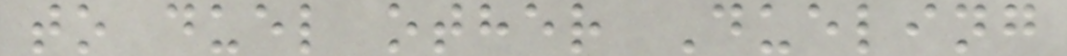to duel other Dueling
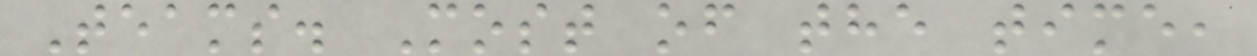Teams. Most of the time,
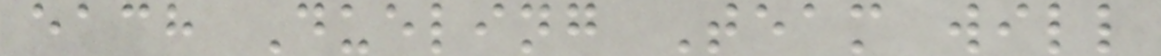each Dueling Team will
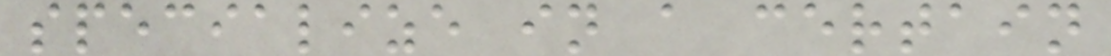specialize in a certain
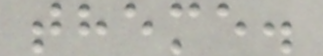theme.
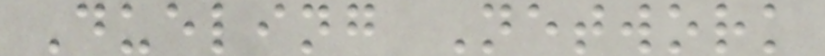Dueling Network
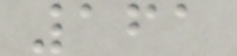161
